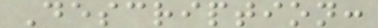Description:
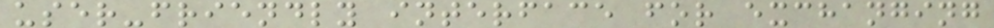user-friendly interface for exchanging
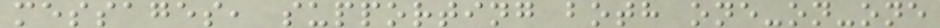messages, supporting both one-on-one
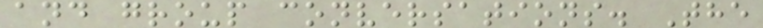and group conversations. The
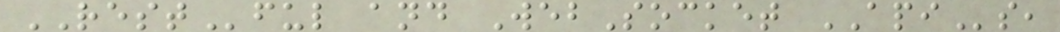RESTful and WebSocket APIs,
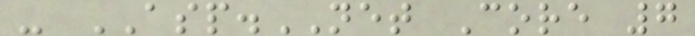- ASP.NET Core 7
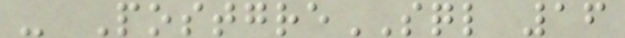- PostgreSQL 16
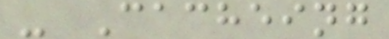- Cacheing
